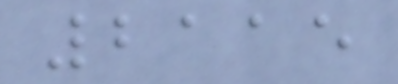2115
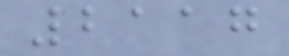2117
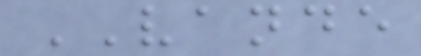VANDE
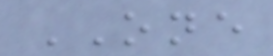ONE
